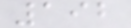192
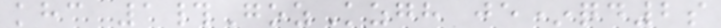khc 1#GozKzgh je*qd2s
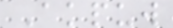Akpuw
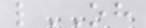lOH
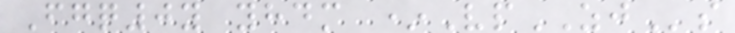Fgq0y yhdm *VpZJs
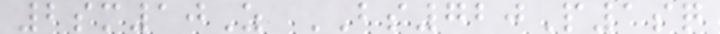2sm10Z BS720P1sq
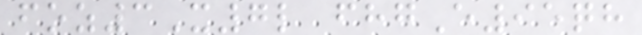foz3X7l fhgE95qh
